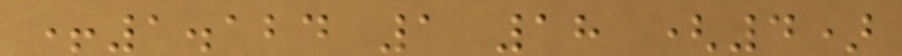+1.124 1 18 (4)
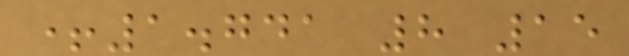+1.741 8 15
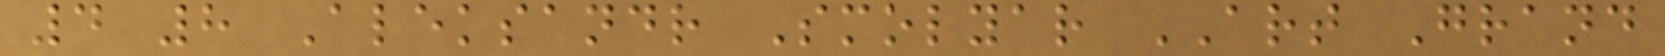4 8 Aleksandr Smolyar ART Grand
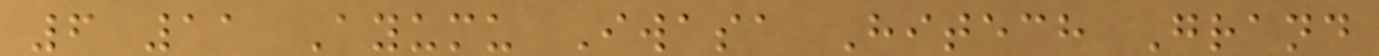6 11 Ayumu Iwasa Hitech Grand
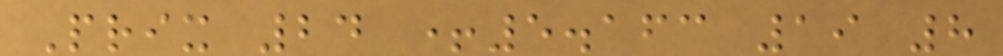Prix 24 +5.163 19 8
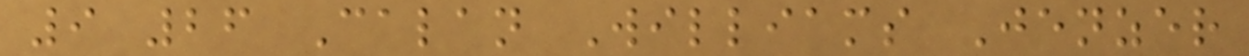9 26 Calan Williams Jenzer
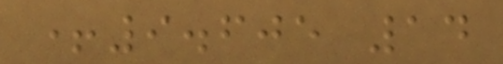+9.605 14
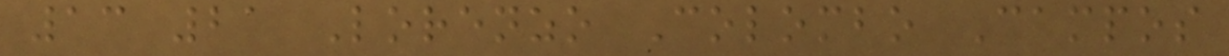13 21 Lorenzo Colombo Campos
